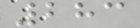283
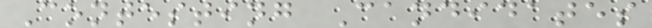Contesting Candidates
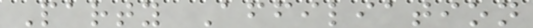Party Affiliation
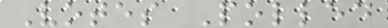Votes Polled
